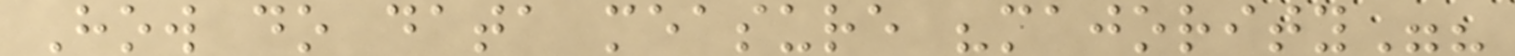How do data measure "majority"?
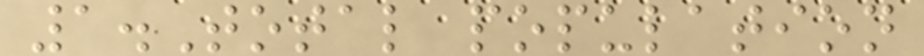1.Total population
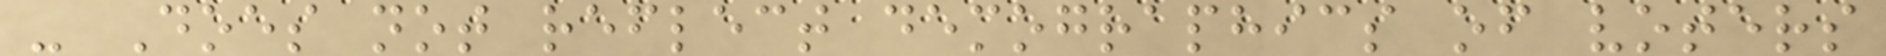- Does not reflect demographics of voters
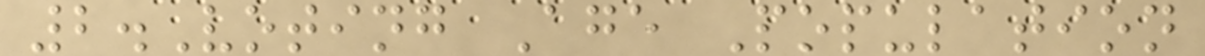2.Voting Age Population
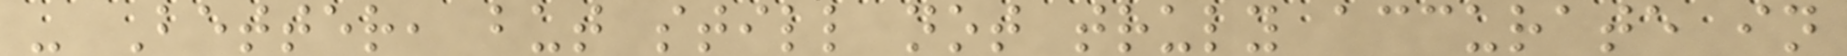- Better, but still not truly accurate in
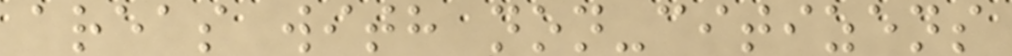areas with non-citizens
